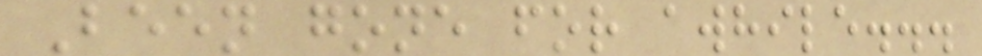Been gone for awhile...
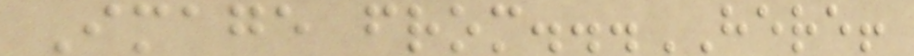Image from...HERE!
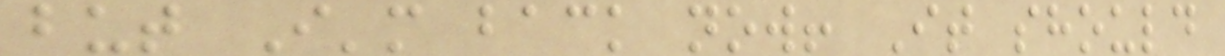but I'm back now! It should
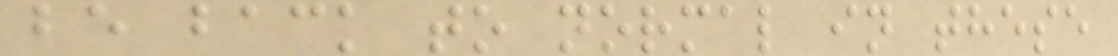be back to normal in these
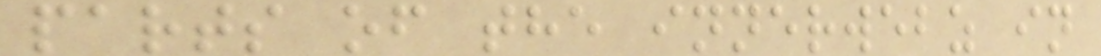parts of the innerwebz in
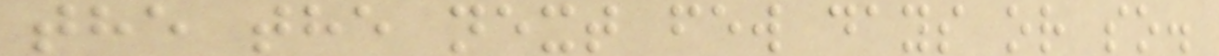the the next few days or so.
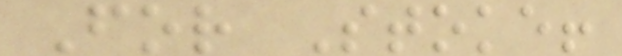For Stoke!
